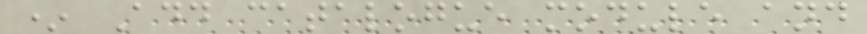* Add catalogue module and
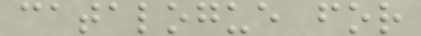catalogue for
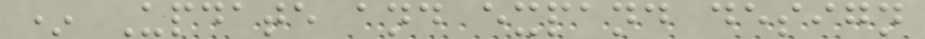* Update and expand design
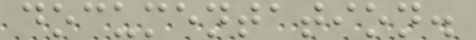documentation.
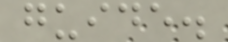guide.
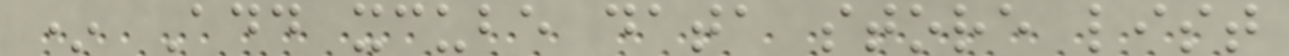* Add xcube data store list
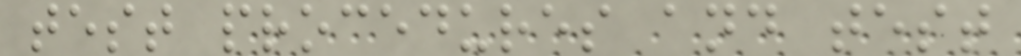test procedures and test
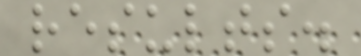results.
